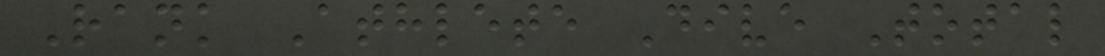Rank Athlete Dive Total
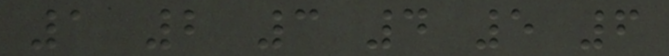1 2 3 4 5 6
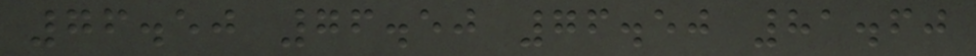76.50 76.50 76.50 81.60
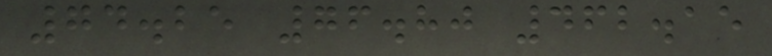74.25 76.80 462.15
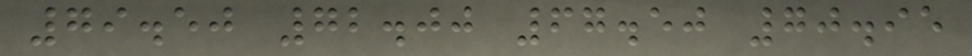79.50 72.00 67.50 70.95
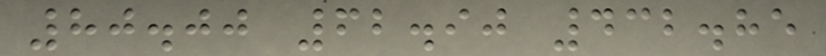80.00 62.90 432.85
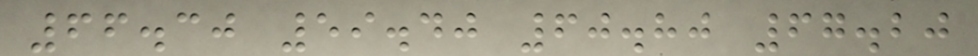66.30 59.40 60.80 67.20
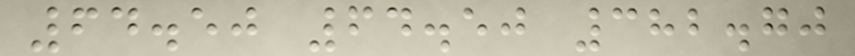64.50 64.50 382.70
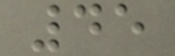45
